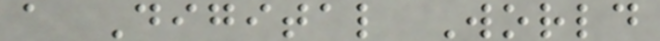a Digital World
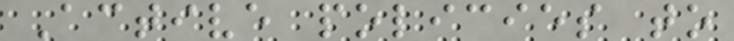Active policies to
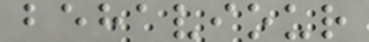behaviour
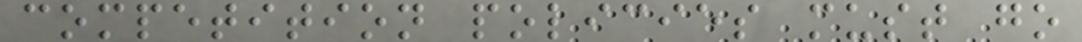competition policies must go
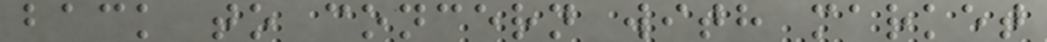back to concern with market
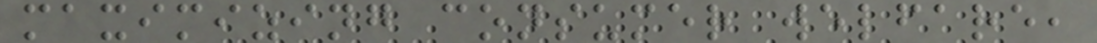maximizing consumer welfare,
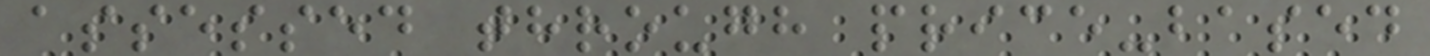assessed through price-based
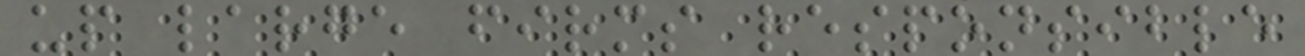up large firms responsible
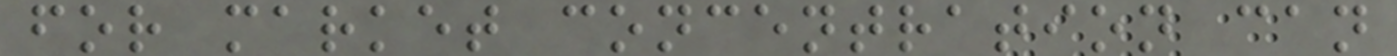for market concentration can
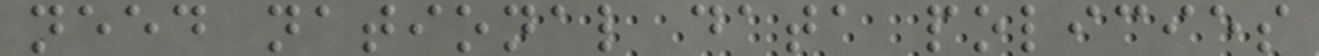need national data policies
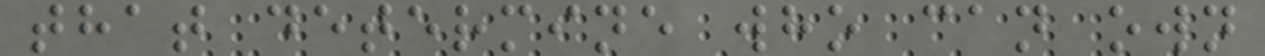that determine who can own
